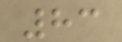83
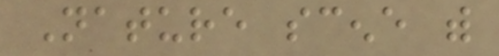Nature scene with
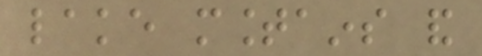lake mountains and
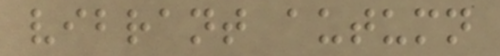vibrant autumn
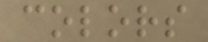colors
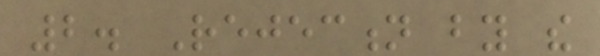2. Rejection by the
